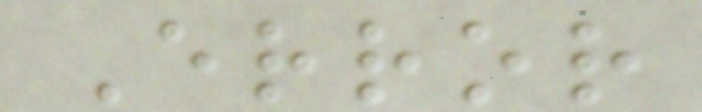Error
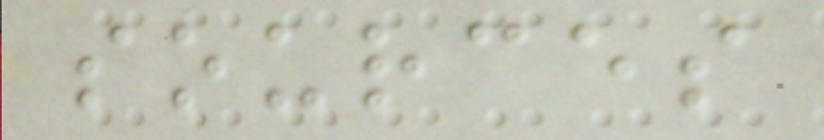sources
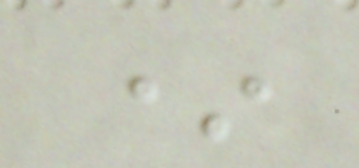*
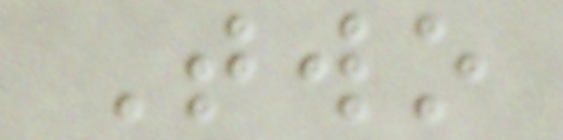Two
